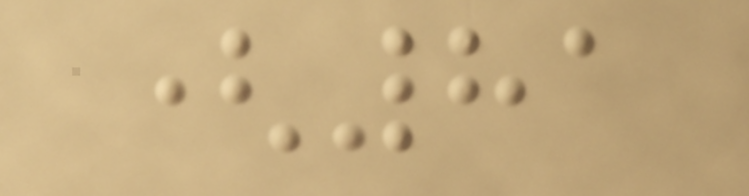(81
